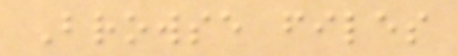Browse files
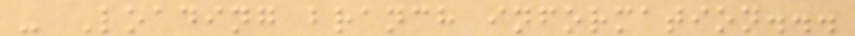- Loading branch information...
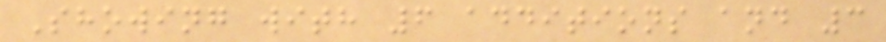Showing with 6 additions and 3
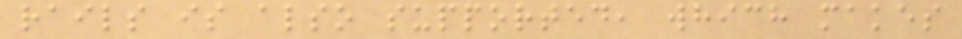rails is also supported, which makes
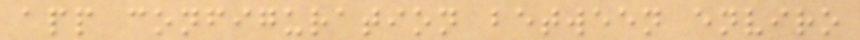app configuration between enviro
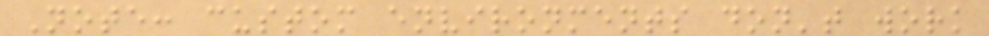Note: custom environments don't work
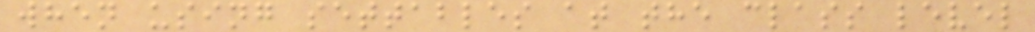when using settables at the class level
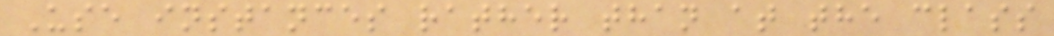Use instances rather than at the class
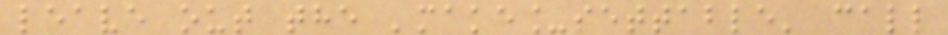leave out the 'make_settable' call
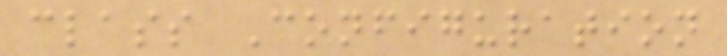class Configuration
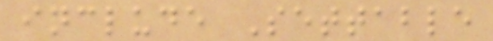include Settable
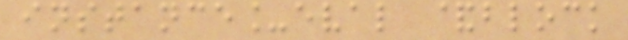instance_eval &block
